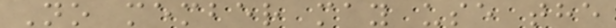No member may use the
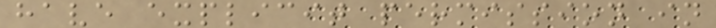have explicit permission in
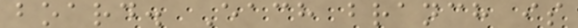board. Each branch is
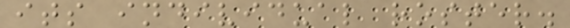its individual roster.
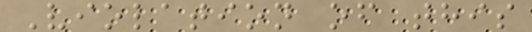Violation of this
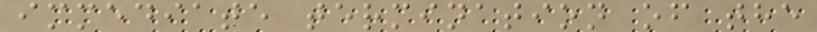immediate termination of the
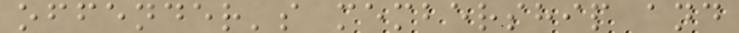offender's membership and
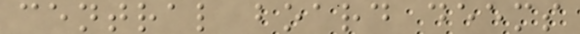central board deems
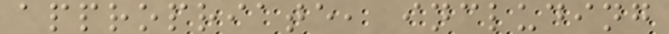appropriate, including
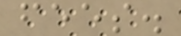fees.
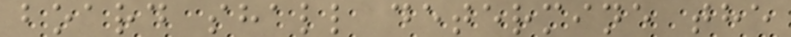board shall determine the
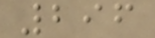296
